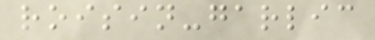roisin-garlic
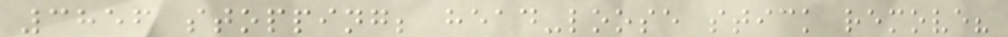3856 stopping; head-loose stick remove?
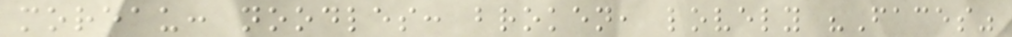moreau: noodles: broken, lovely "Faces"
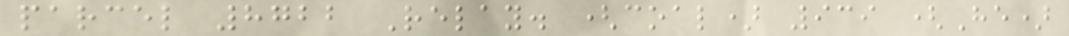parcel 8722 Relay. (coal) 939 (He)
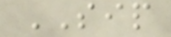SIP
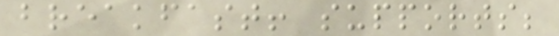breakfast! supports;
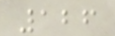126
